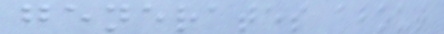generates about
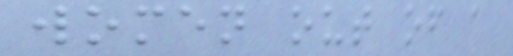women out of a
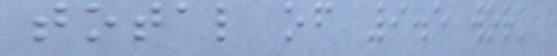total of 9.5 work
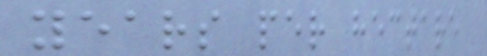years per hectare
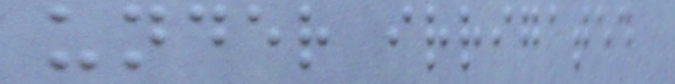under irrigated
